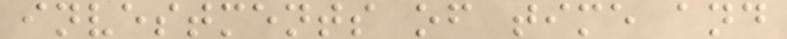investments of time and
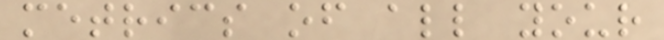metrics of all your
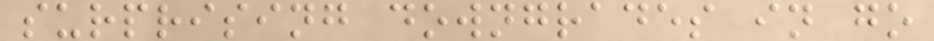surprising downgrades in go
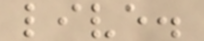live.
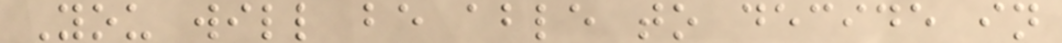You will be able to decide in
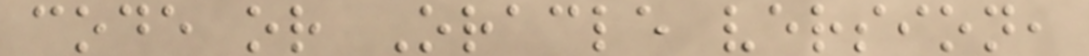code or Oracle version,
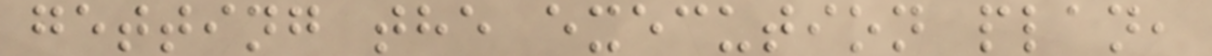getting the execution plan,
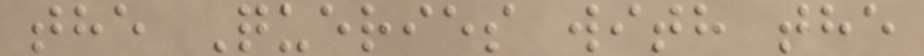the Queries with the
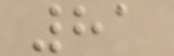81
